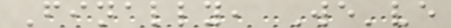Finally, We've
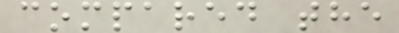compared the
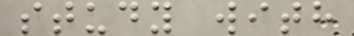study with
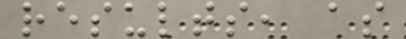results, as
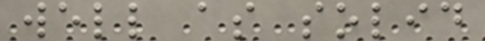well as solid
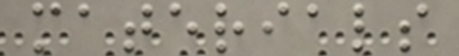materials
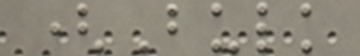(Bulk
